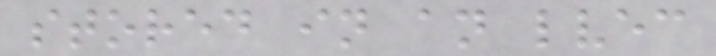stored in an lvec
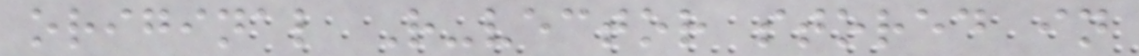original R-vector stored in
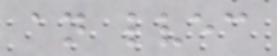an lvec
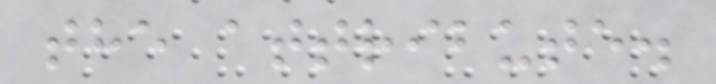the attribute.
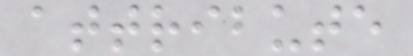attribute
